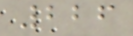226
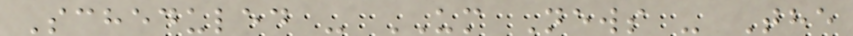Scheduled - UM News - The
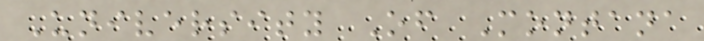University Of Montana
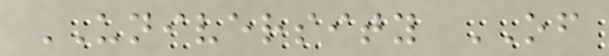UNIVERSITY OF
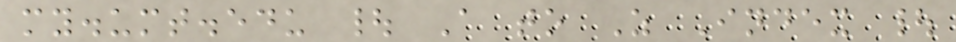my.umt.edu | A to Z Index |
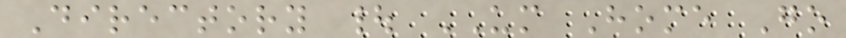Directory | UM Home Go
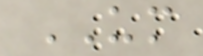UM
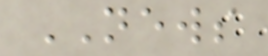NEWS
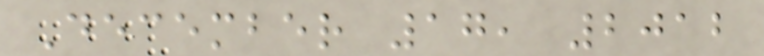December 17, 2012
